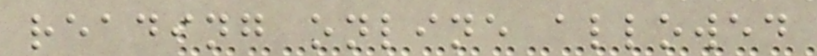reading online allowed
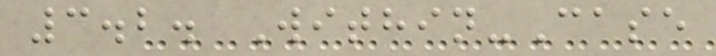3.2. Within-Case
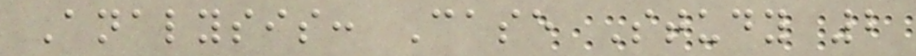Analysis: Case Study 2
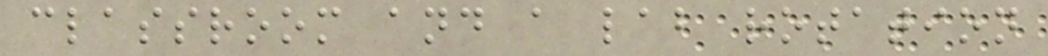classroom and a lab rotation
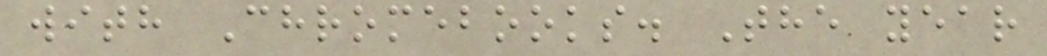with Chromebooks. The year
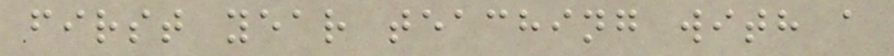first year teaching with a
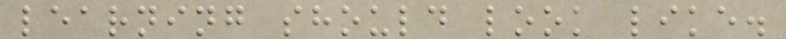learning should look like.
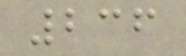236
